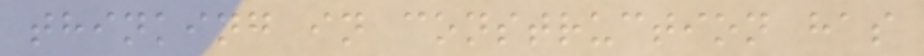thinking in construction has
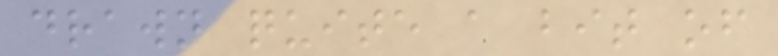drawn quite a bit of
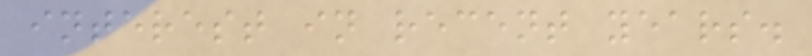interest in recent years.
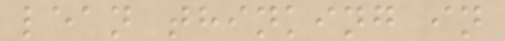lean thinking in
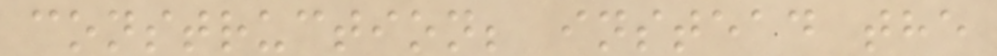construction; instead the
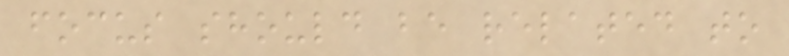focus should be related to
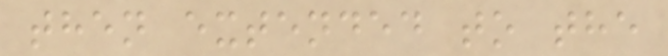then extended to the
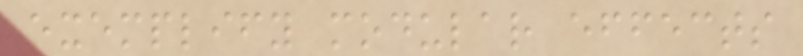exemplify modular effects
